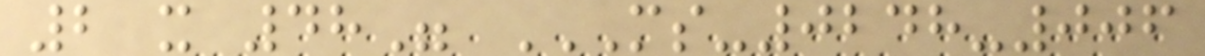2 x 48" MS-0248-006
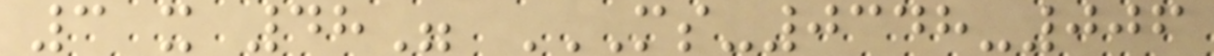3 x 48" MS-0348-006
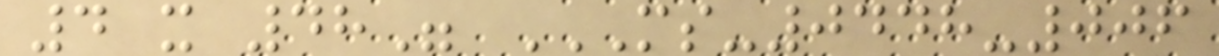4 x 48" MS-0448-006
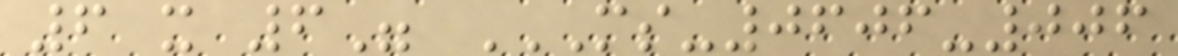6 x 6" MS-0606-006
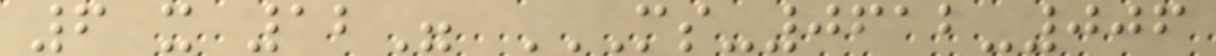6 x 12" MS-0612-006
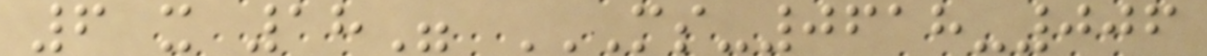6 x 18" MS-0618-006
